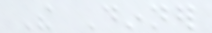The Dinner
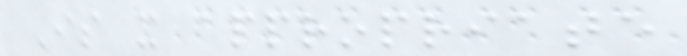Is it appropriate
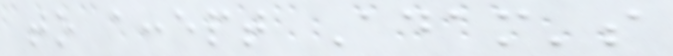to accept Adam's
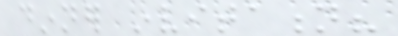dinner invitation?
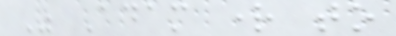Was Adam right to
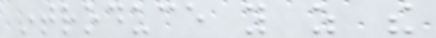introduce you as the
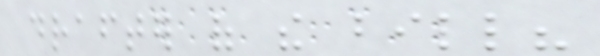drafter of the bill?
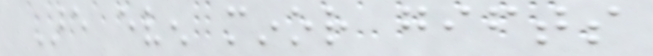Are even minor gifts
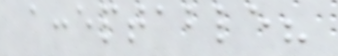acceptable?
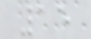15
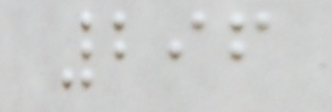296
